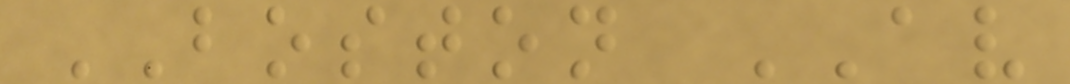BOSTON AV
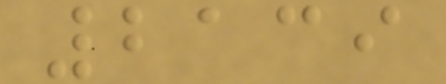2139
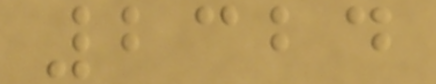2324
